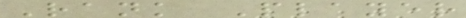Rank Player
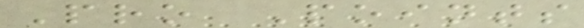Pro Points
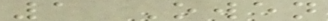1 Owen
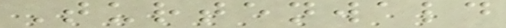Turtenwald
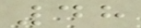48
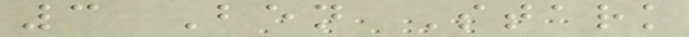3 Ben Stark
